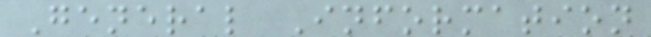General Information
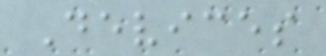Devices
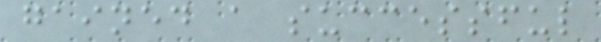gained a successful
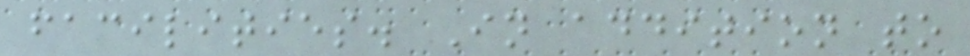facilities. In addition to
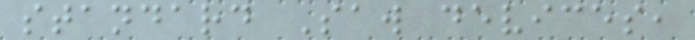standard Saw devices,
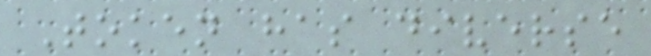Token has diverse
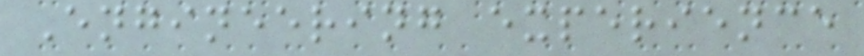Engineering experience
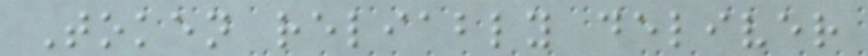Token reliably deliver
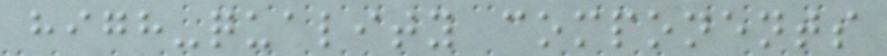high-quality components
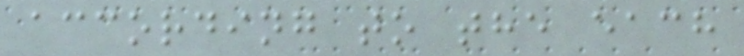according to the each
